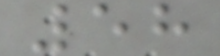58
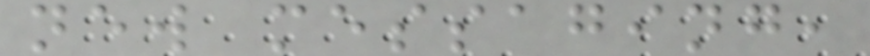new messaging,
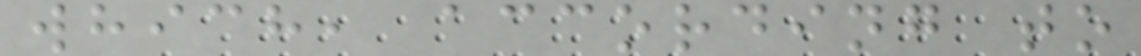which, according to
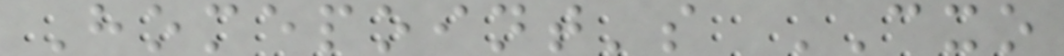Homepoint's CXO
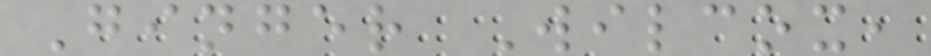Ginger Wilcox,
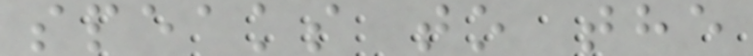speaks to the
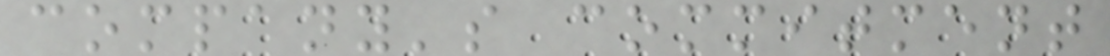company's commitment
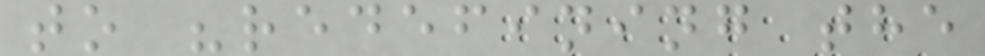to "redefining the
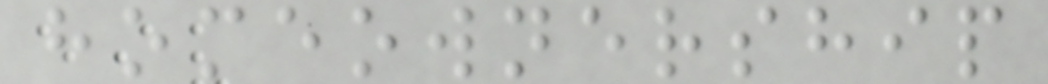homeownership
